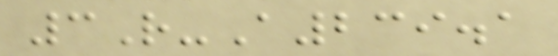3R-A239.1
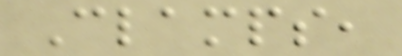Clamps,
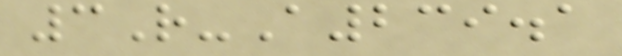3R-A239.1
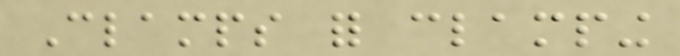Clamps for clamping
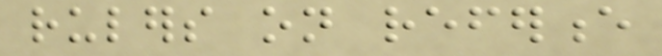rulers on reference
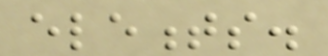elements.
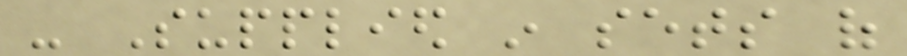- Supplied in sets of
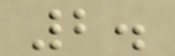2.
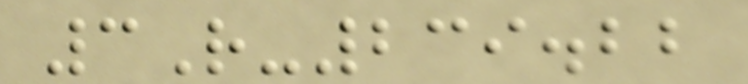3R-239.22
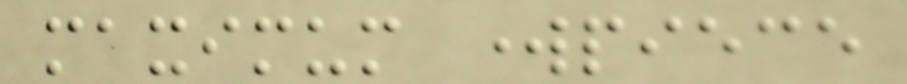maximum workpiece
